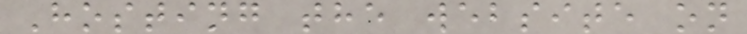Hosting the website on
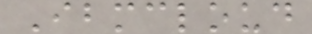Ibmcloud
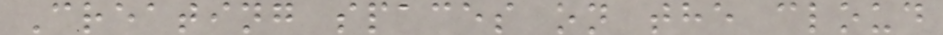Creating spaces on the cloud
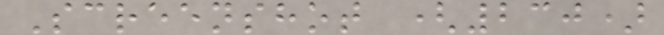Screenshot (230)
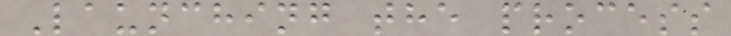Launching the process
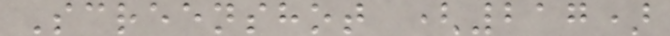Screenshot (217)
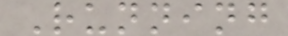Running
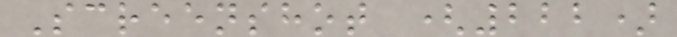Screenshot (222)
